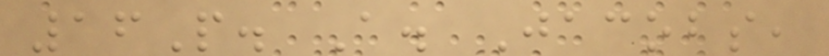16P. A. Jacobs,
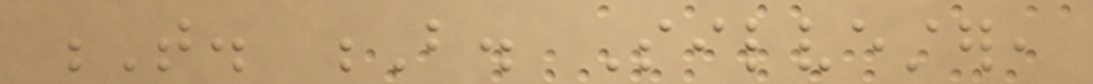T. B. Silvester,
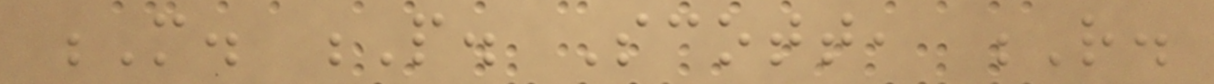M. P. Scott, R.
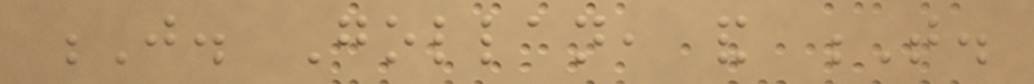J. Gollan, and T.
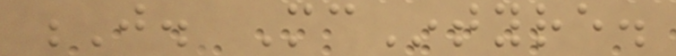J. McIntyre.
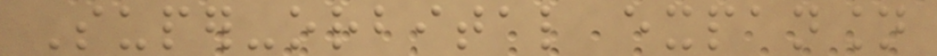Super-orbital expansion
